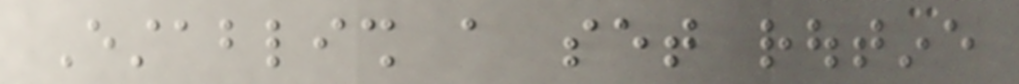Establish a set routine
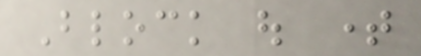Block out time
